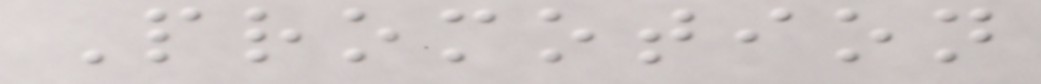Promotion
